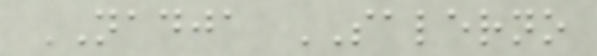NADJA SALERNO
